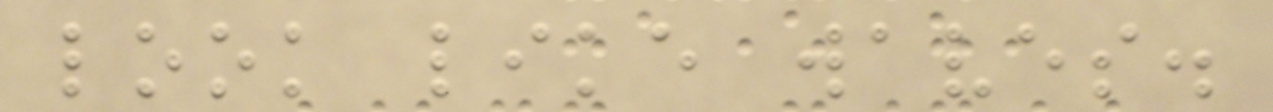look like waves.
